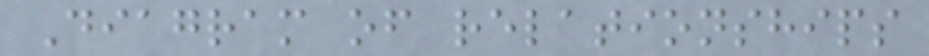Diagram of relationships
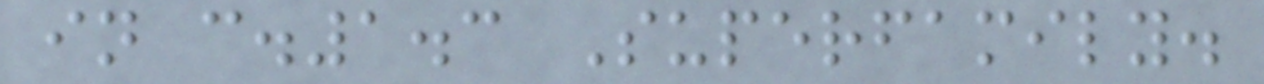in c.1.3 Superfamily.
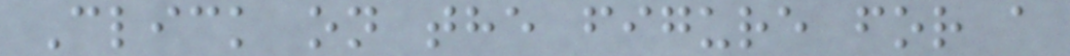Click on the figure for a
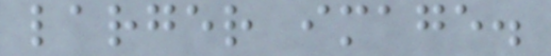larger image.
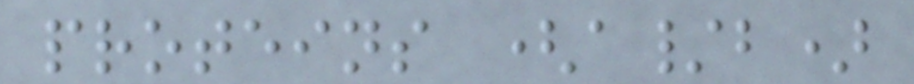proteins (a/b)
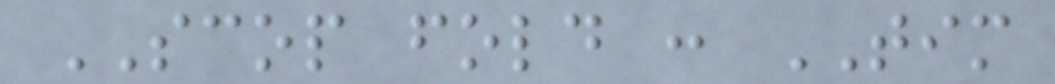SCOP fold : TIM
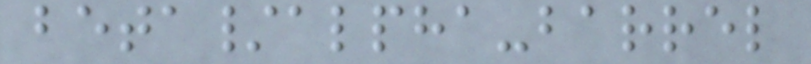beta/alpha-barrel
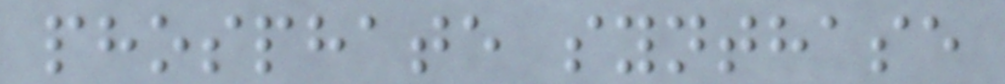phosphate synthase
